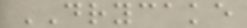DRYCAKE
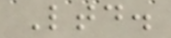Ltd.
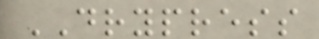DRYPRESS
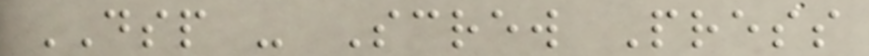DSP - Screw Press
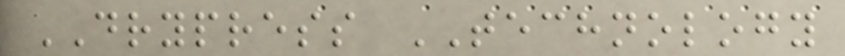DRYPRESS TECHNOLOGY
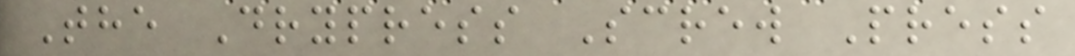The Drypress Screw Press
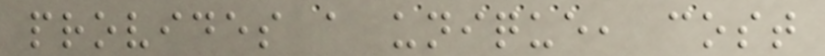provides a unique, cost
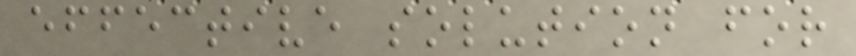effective solution for
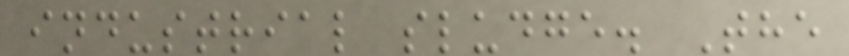industrial sludge. The
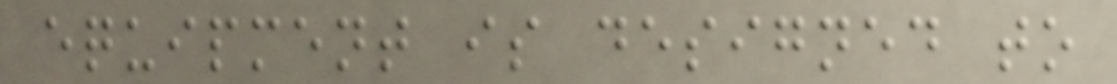equipment is designed to
